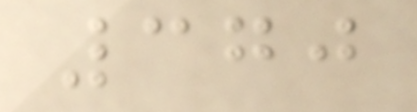370
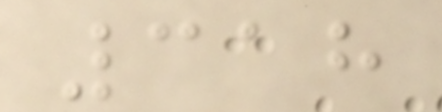318
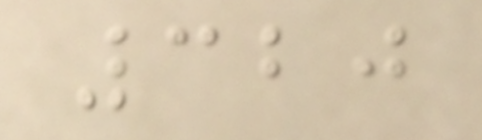320
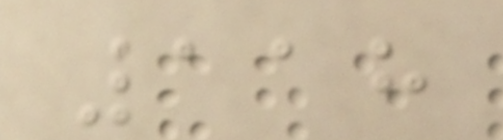118
